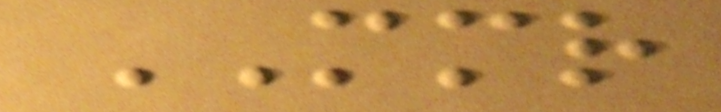MMR
